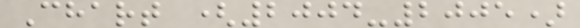Chart (2004-2005)
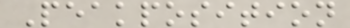Peakposition
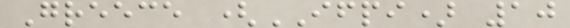Greece (IFPI) 10
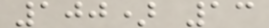100) 13
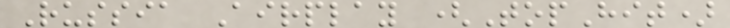Russia Airplay (TopHit)
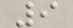9
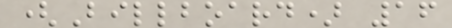(Billboard) 16
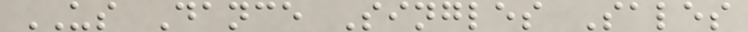US Dance Singles Sales
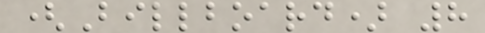(Billboard) 8
